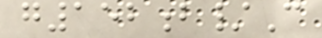g152b/C
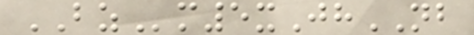BZm5xJhNB
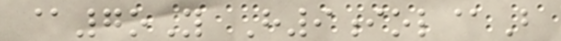@7oY H9iol@B
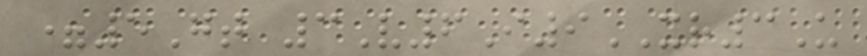=5Gt 3V6I9XR3U
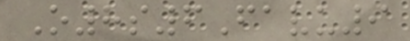O8s6Favu9
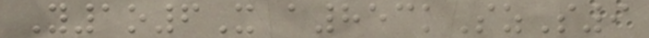Y1o6X a853kSzS9
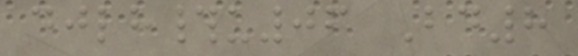djlh#u06 Bd8
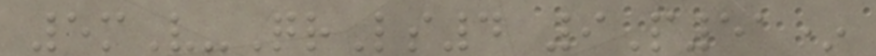5mV-QrLs4 9P51*
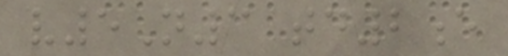v5N3 td2e
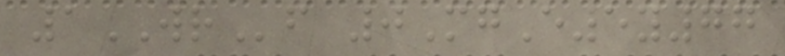1WRf 0MgE5y77
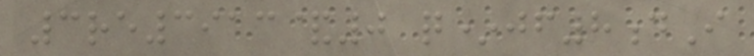3re3913&0 q*jf8dI
